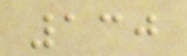130
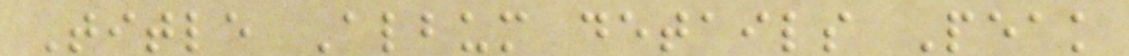Title Album details Peak
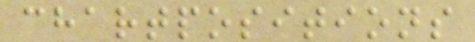chartpositions
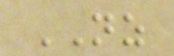NZ
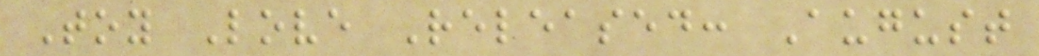Toy Love Released: August
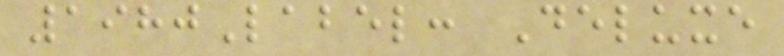1980Label: Deluxe
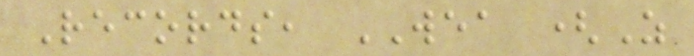Records, WEA (Z
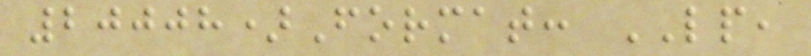20008)Format: LP,
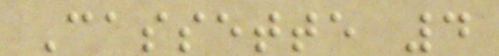Cassette 4
